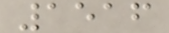1516
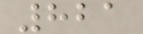821
